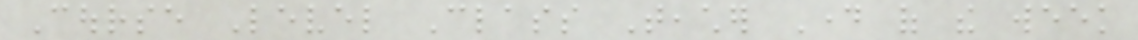Course Level Class Teacher Day of the week
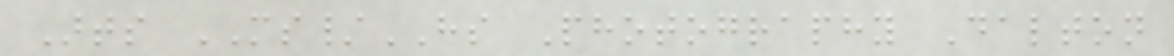Arts MS/HS Photography Dalton
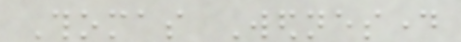Thomas Wednesday
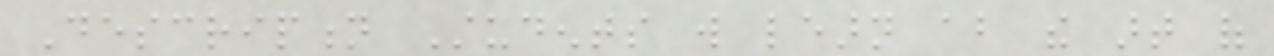Description Students will learn about the art of
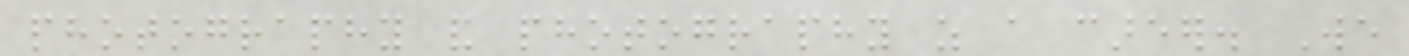photography and photography as a career. We
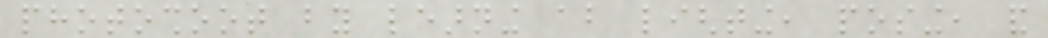photoshoot by learning about lighting, posing, and
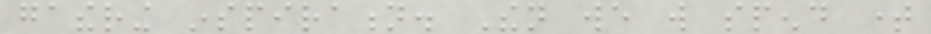gathering inspiration. Then we will spend time
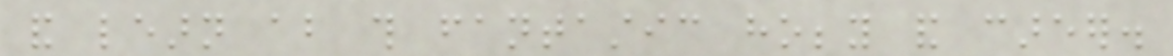and learn about this fantastic hobby and career.
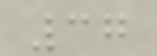37
